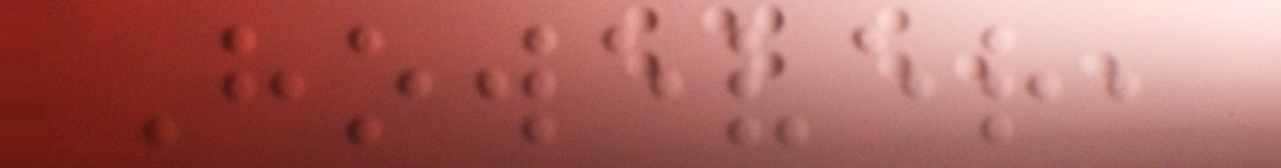However,
